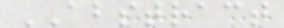ABSTRACT
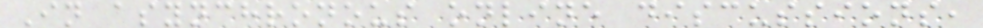In asynchronous online discussions,
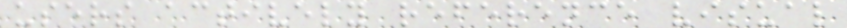users actively reference visual
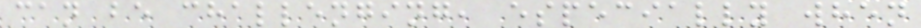can be challenging, especially when
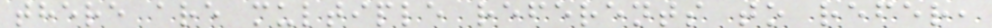there are multiple referents to refer,
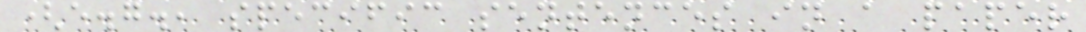(e.g., specific sentences in a paper
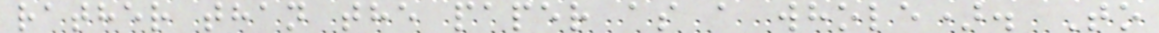rather than the paper as a whole). To
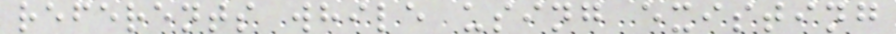referents while using existing
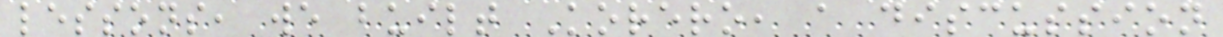lessons, we built Korero, a discussion
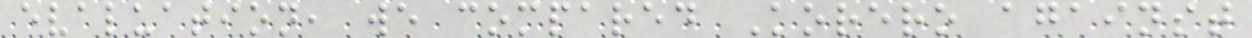evaluation, we compared Korero against
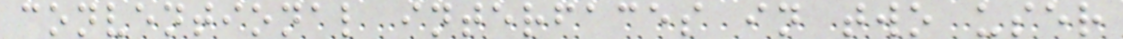conventional interfaces in two user
